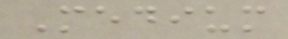Medium
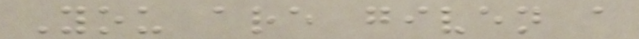You are given a
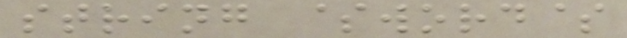string $word$
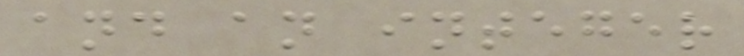and an integer
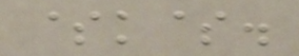$k$.
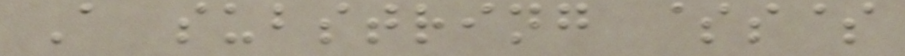A substring $s$
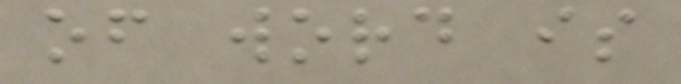of word is
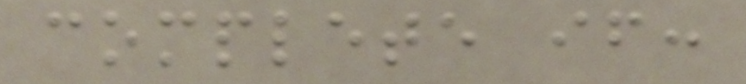complete if:
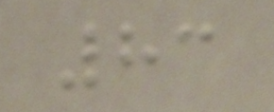83
